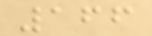166
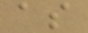as
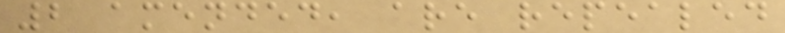2 amended, are repealed
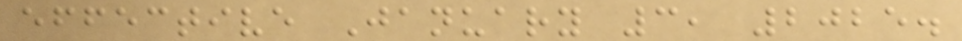effective January 3, 2025.
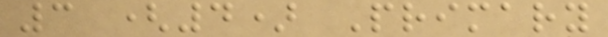3 (4) Primary
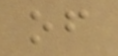of
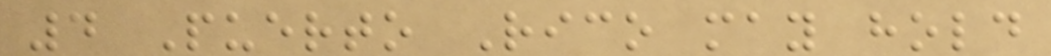4 Puerto Rico may hold
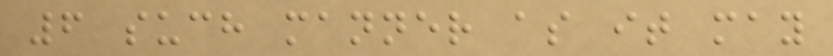6 such manner as it may
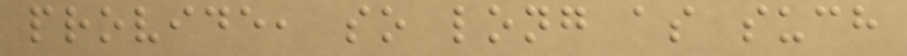provide, so long as such
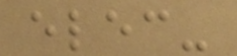elec-
